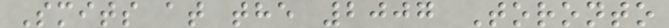Smits at the 2007 Toronto
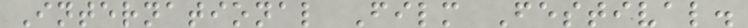International Film Festival.
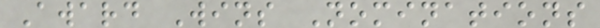Award Wins Nominations
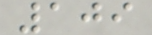109
